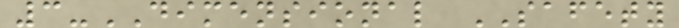3-DIMENSIONAL SAFETY
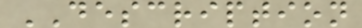DESCRIPTION
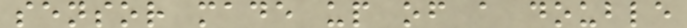sensor made up of a double
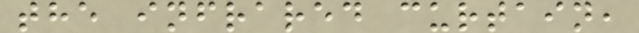the infrared curtain,
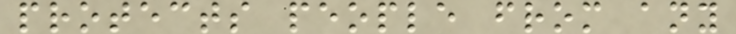protects people from any
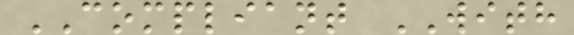COMPLIANT WITH
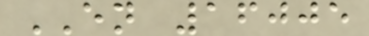EN 16005
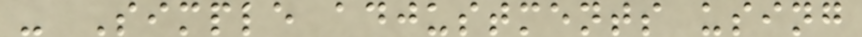- Simple adjustments using
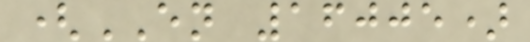(EN 16005)
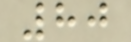80
